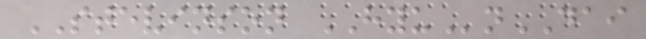STEVINSON HYUnDAI
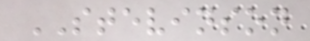STEVINSON
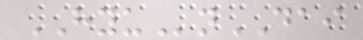HYUnDAI
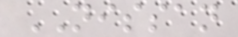NISSAN
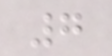7
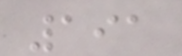191
